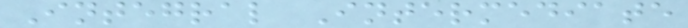Integral Intermediate
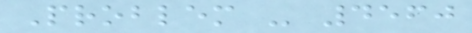Problem - 4560
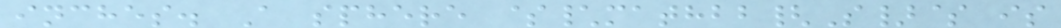inches. A sphere $\mathbb{S}$ is
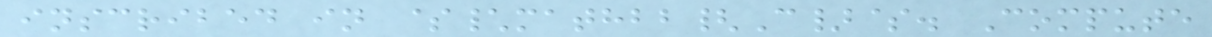inscribed in $\mathbb{C}$. Compute
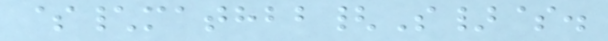$\mathbb{S}$.
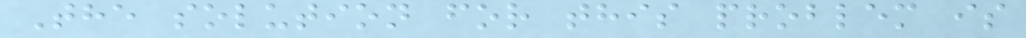The solution for this problem is
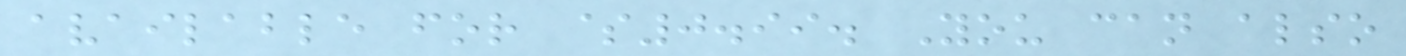available for $0.99. You can also
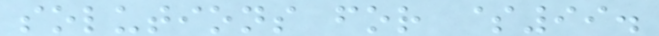solutions for $99.
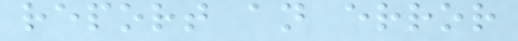report an error
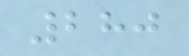280
